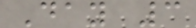Day 3
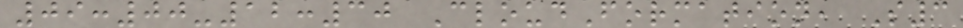09:00-12:30 CloudFormation, S3
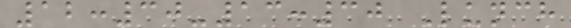12:30-13:30 Lunch
